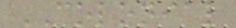COLONIAL
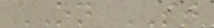ON ST
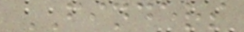FINDERS
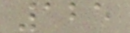125
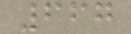667
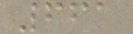661
